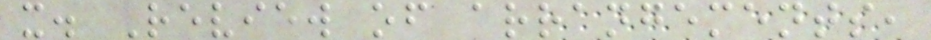x. Review of arrangements,
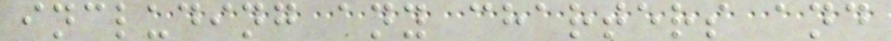including any charters and
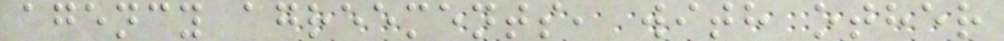agency agreements, with other
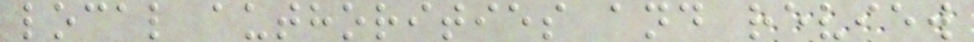local authorities and review
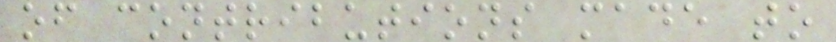of contributions made to
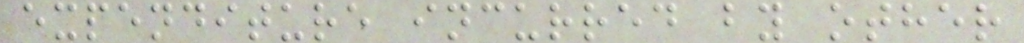expenditure incurred by other
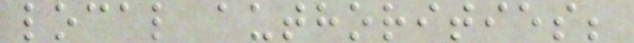local authorities;
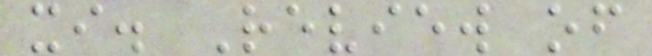xi. Review of
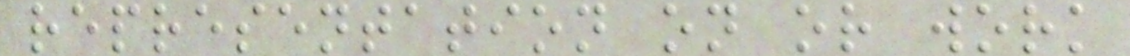representation on or work
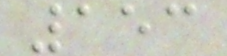153
